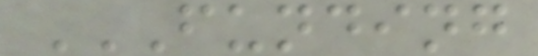FUNDING
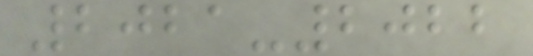2021-2022
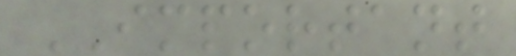IMPORTANT
